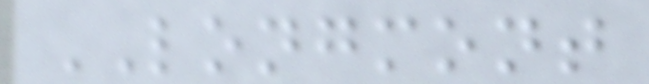LONGMONT
